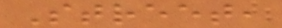Street,
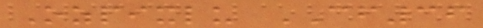Ozpixlu CF36
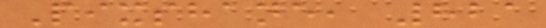Pixshane, 821
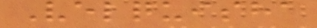Velquisha
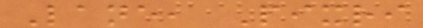Lane, Pixri
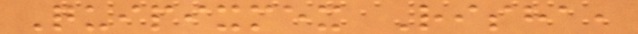Quipixmex Risha,
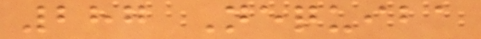287 Nequiba
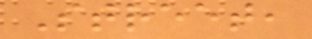Street,
